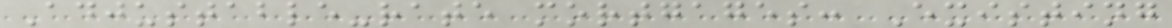Adjustable-rate mortgages: Existing
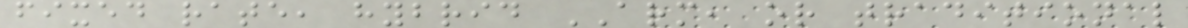fixed rate, hybrid ARM, or traditional
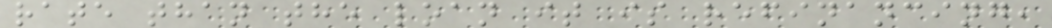rate than the loan it is refinancing,
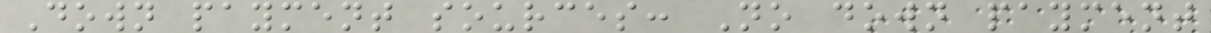Down payment sources: No down payment
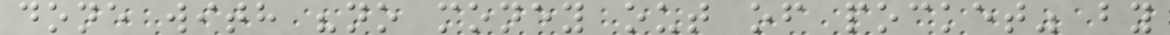done with "no money out of pocket" by
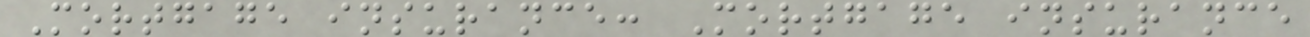Mortgage insurance: Mortgage insurance
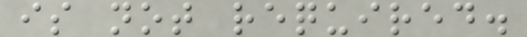is not required.
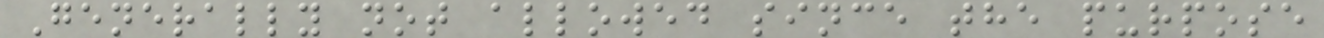Generally not allowed since the purpose
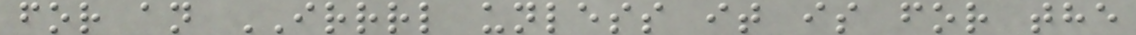for an IRRRL unless it is for the
